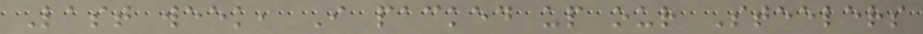Last week, I packed up our Steelers
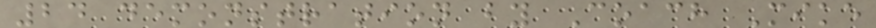24 demonstration by Coach Mike
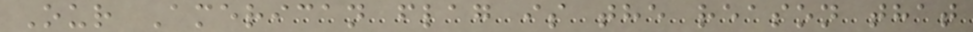Our American flag is the reason that
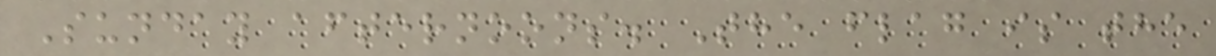Sunday afternoons. The flag is the
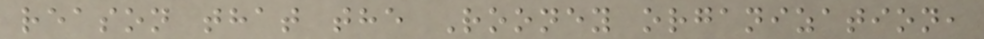reason that the Rooney organization,
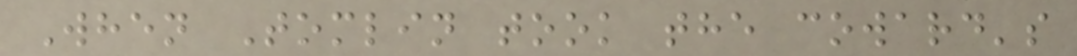When Tomlin took the coward's
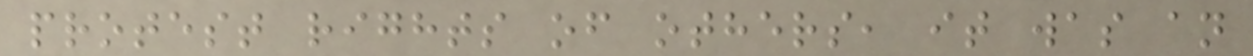protest rights of others, it was an
